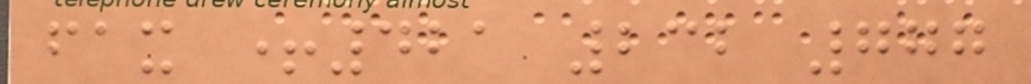fax +421 232 777
